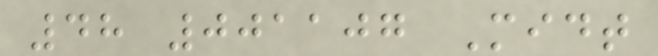48 001107 Midt
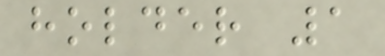holder 1
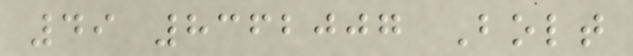49 8362007 Bolt
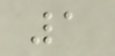1
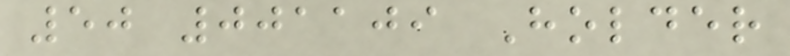50 001109 Holder
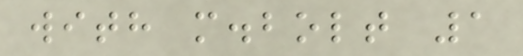with m.bolt 1
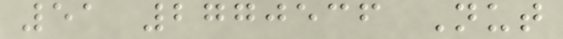51 2770536 Nut
